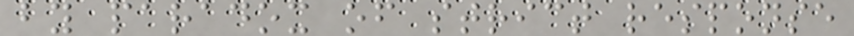by paradox of strict response
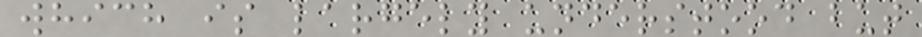which is largely understood but
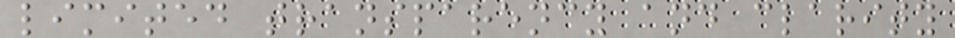limited transparency and clarity
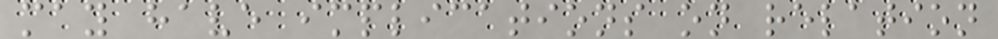may have implications on relation
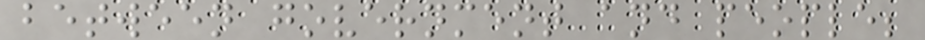between government and people;
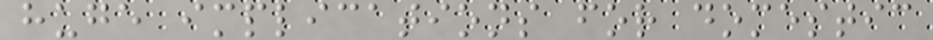huge implications for domestic
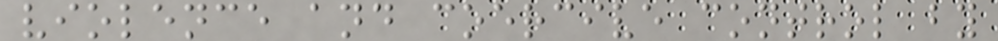violence and coercive control by
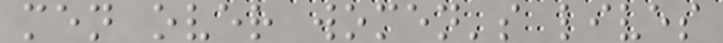men over women's lives
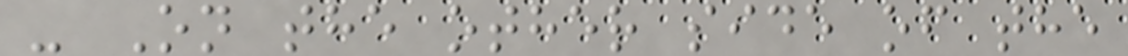- On the other side of the
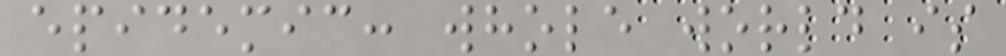epidemic: whole world is
